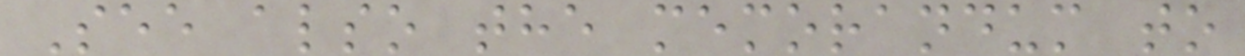See also the memorandum to
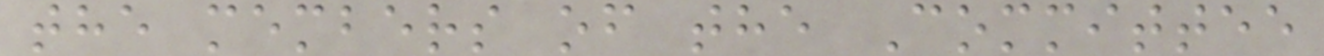the members of the Committee
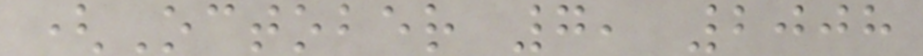(October 7, 2008
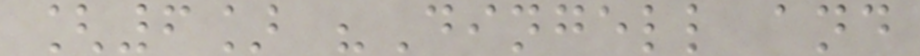[6] "Dingell and
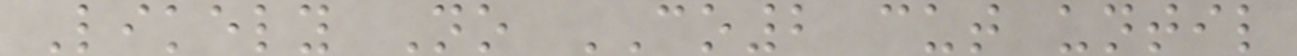Likely No CO2 cut until
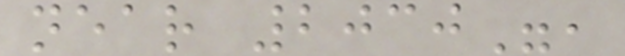near 2030",
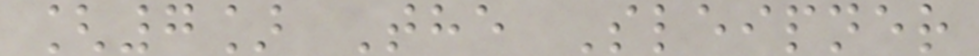[7] The Sleipner
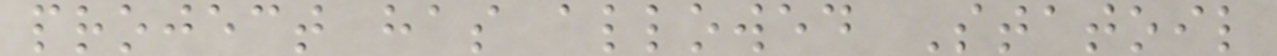project has allowed Statoil
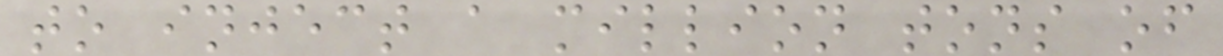to inject a million tons of
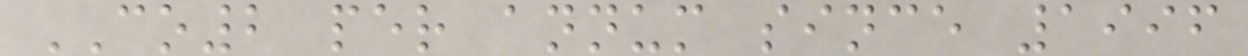CO2 per annum since 1996
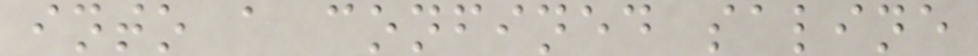into a confined saline
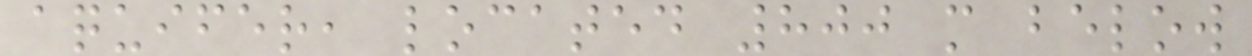aquifer, located 800 m below
